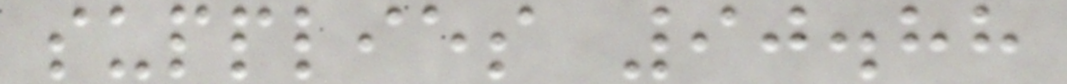supplies 90.88
